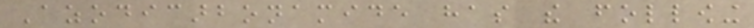Azodicarbonamide has the following
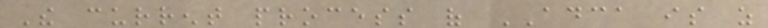The current process of ADCA is as
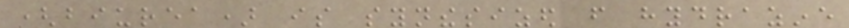(biurea) is synthesized from hydrazine
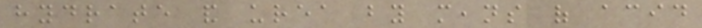hydrate and urea by means of acid
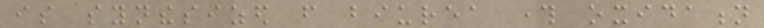is synthesized from biurea through oxidation
